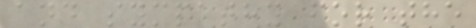and sympathy for the
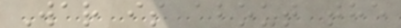War is about the
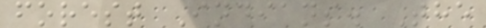forest Indians. The
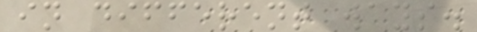in different ways.
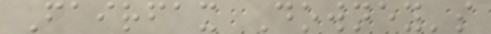Fairfax Downey's
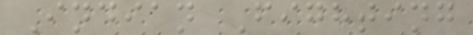Indian Fighting
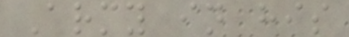Army in his
